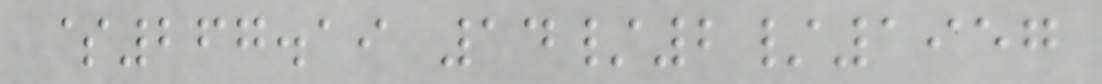$267.19 14/2/1957
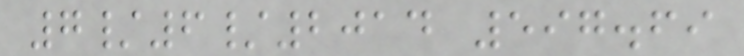7/6/2014 597.69
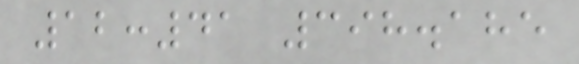12:41 398.185
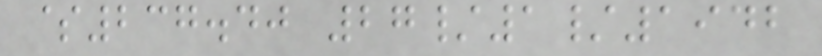$237.40 27/1/1942
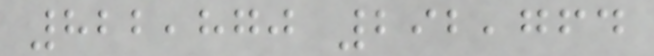822,870 292,764
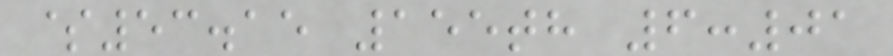$53.15 155th 6:01
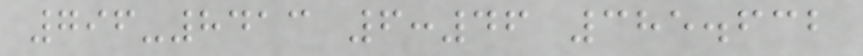796-8413 6:46 385.632
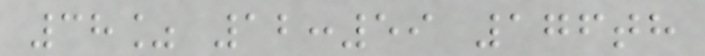38% 12:59 176th
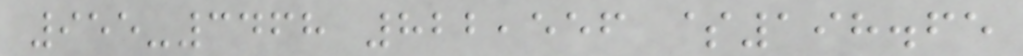955-3468 822,556 $198.65
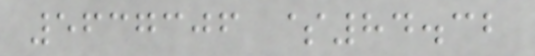5637306 $84.32
